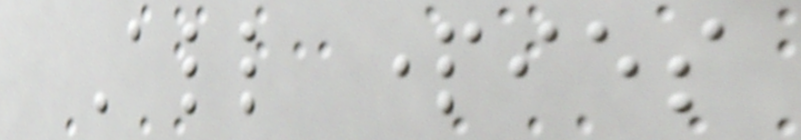All parties
